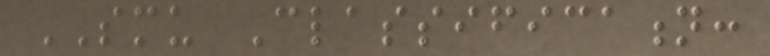SMU Classification:
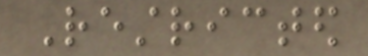Restricted
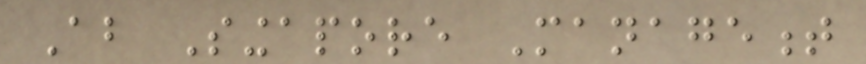About Singapore Management
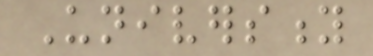University
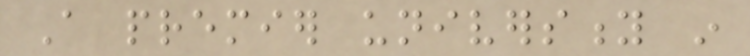A premier university in
